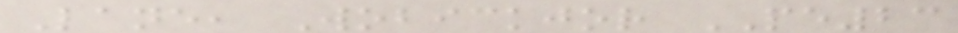Lane, Wobickjor PE23
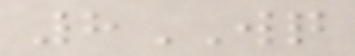8WQ
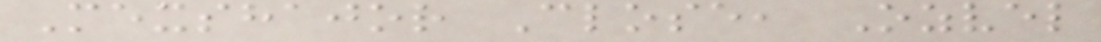Mexshajor Close, Ozvel
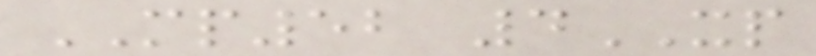MP52 4XP
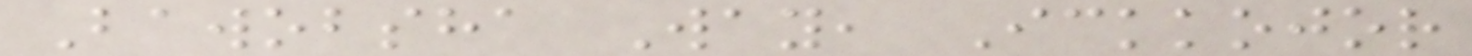Bawobsha Way, Ickkojor
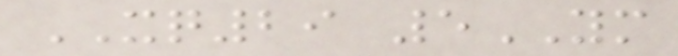XQ29 5YM
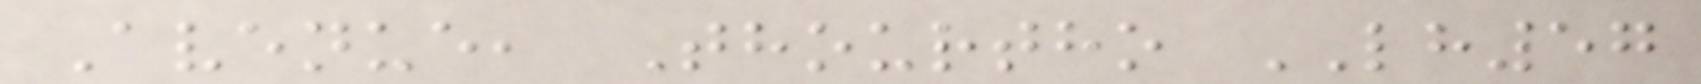Avenue, Thourtho LH57
